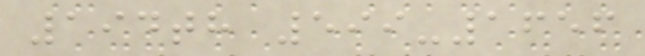194th 599-1656
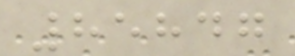85847
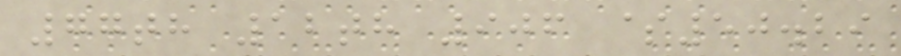77th 12th 906 $50.29
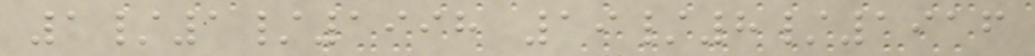1/1/1998 19/8/1916
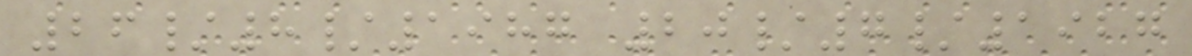26/8/1987 20/7/1927
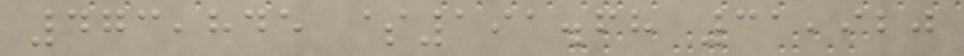473,845 $191.68 31,920
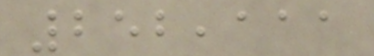252,111
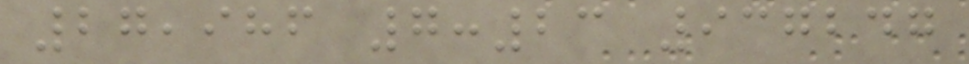27,986 7:23 937247
